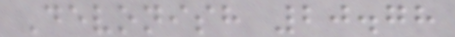Devonish 20.78
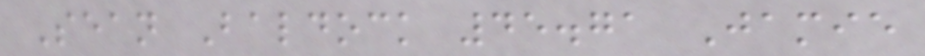Sean Baldock 45.71 Jamie
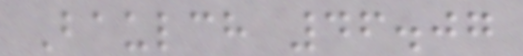Baulch 46.07
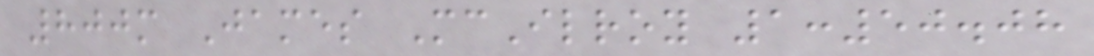800m James McIlroy 1:50.08
